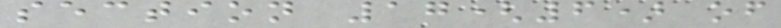section 17(6) of
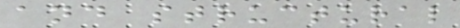and structural
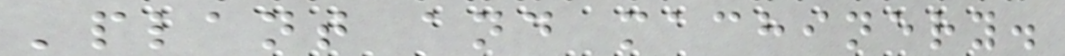'plant and machinery.
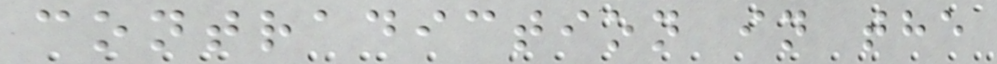contradiction in the
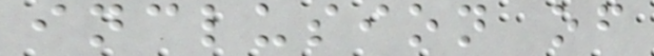inclusion of
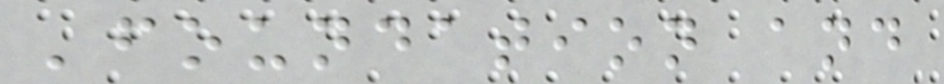'foundation and
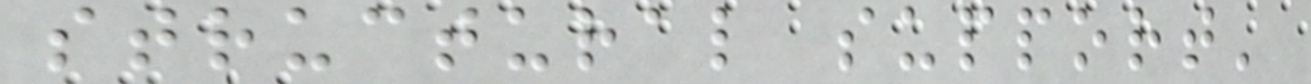structural support'
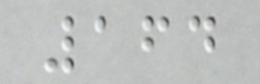164
